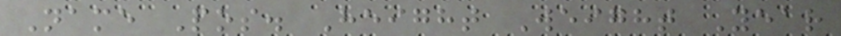Name Pos. Height Weight Year
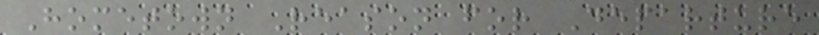Hometown Reason for Departure
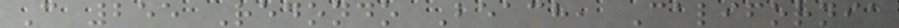C 255 Redondo Beach, California
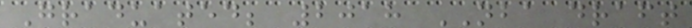Graduated; 2018 NBA draft
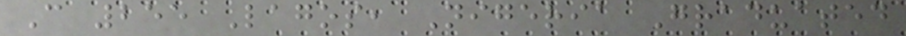C 255 Lagos, Nigeria Graduated
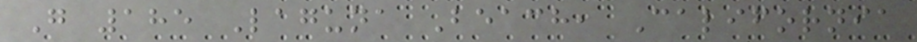G 185 Laguna Beach, California
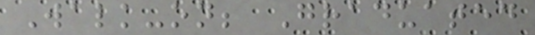Walk-on; Graduated
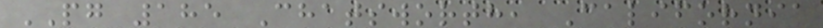PG 185 Chatsworth, California
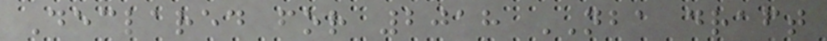Declared for 2018 NBA draft
